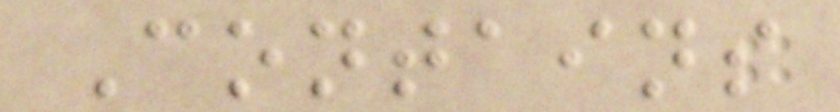Contains
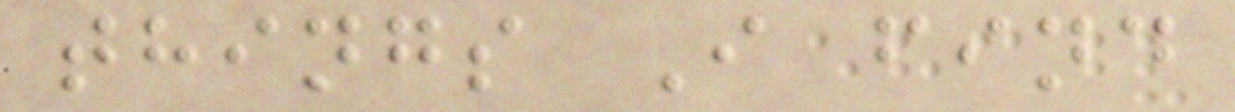things I find
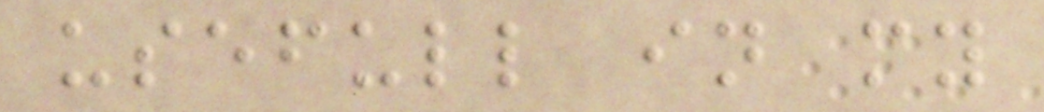usefull in my
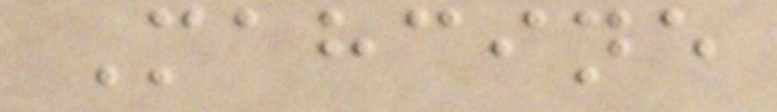Mahcine
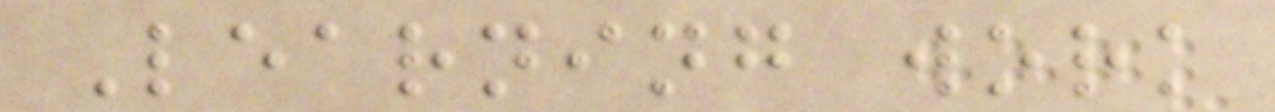Learning work
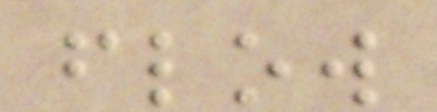flow
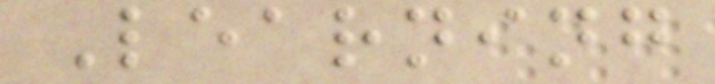Learning
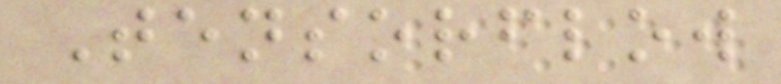Tensorflow
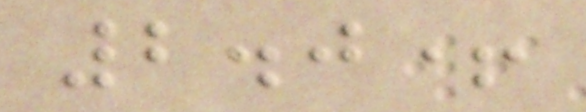2.0+
